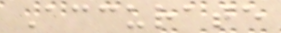Accurate
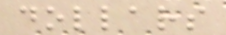dollars
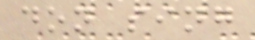don sing
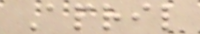April
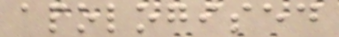apologised
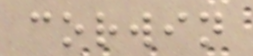corwin
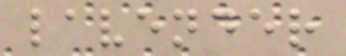lavender
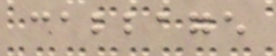cabbage
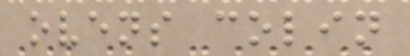ovens colin
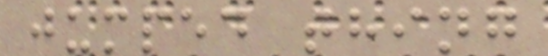jumped thing
